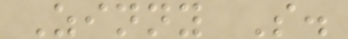Zinny S.
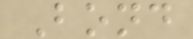Bond
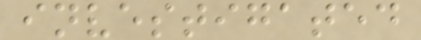investigated
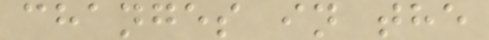changes in the
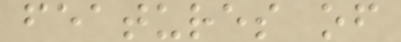features of
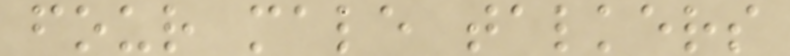four male talkers
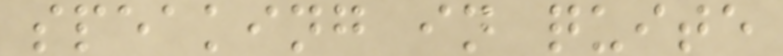speaking in quite
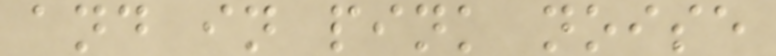and in pink noise
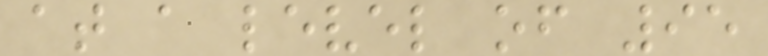at a level of 95
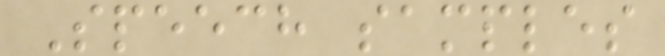Speech samples
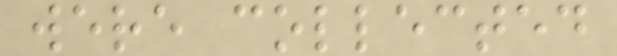were collected
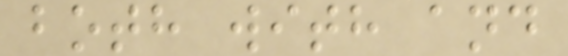both with and
